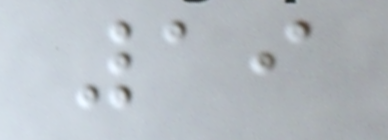19
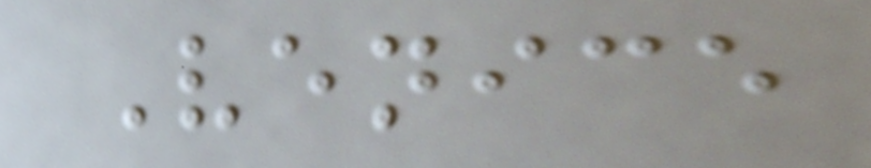Venice
